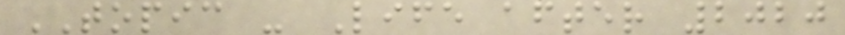TOPIC - Life after 2020
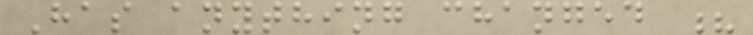Has anything changed ?
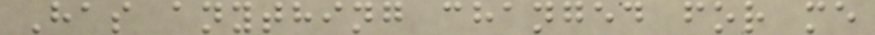Has anything changed for me
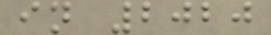in 2020
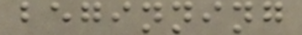beginning
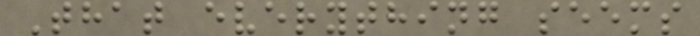That everything seems
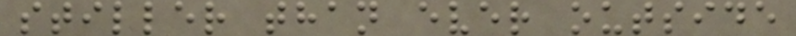stiller than ever outside
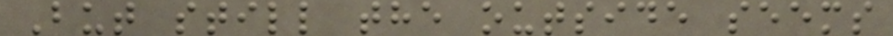But still the outside seems
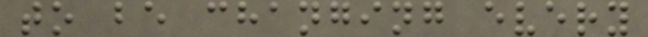to be changing every
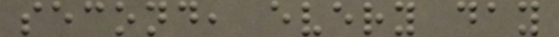second, every day
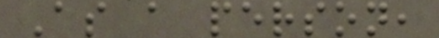As a person,
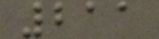211
